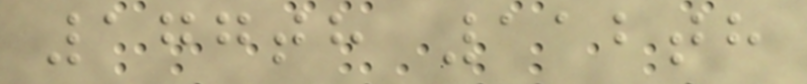177th 112th
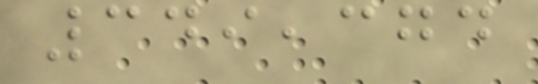349,374
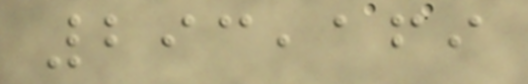293,169
